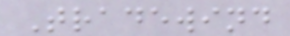Tradewind
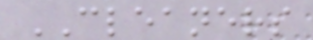CLEANERS
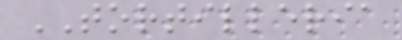TORTILLERIA
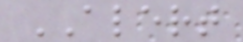ALERT
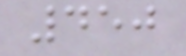450
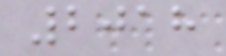2018
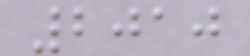2010
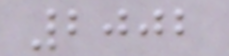2002
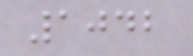1042
